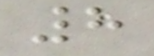8
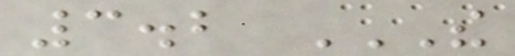3.2 THE
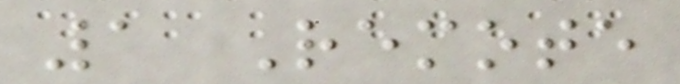1 Remote
